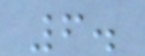6.
